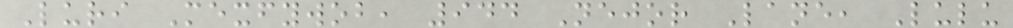Luri Mexfywob, 944 Nejor Lane, Lulu
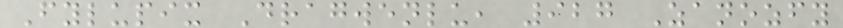Fylupix Dragwenlu, 927 Zanozfy
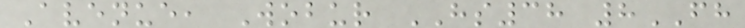Avenue, Wobur HS38 8FH
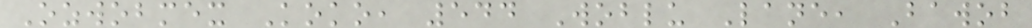Ozwobmex Koko, 544 Woblu Lane, Bawob
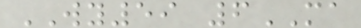WY59 6MA
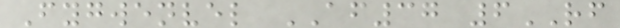Fygwenvel AF37 6RF
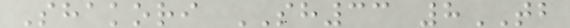Shakori SH33 8TB
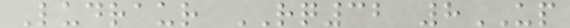Ludraur RQ32 8UP
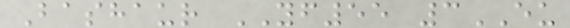Bashaur YF55 3EU
